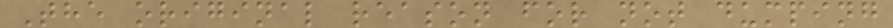The original reason for not dumping
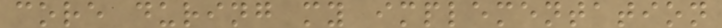core during my implementation
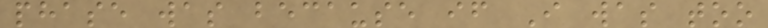phase was because if I was too
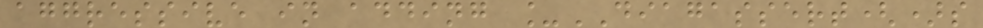aggressive in adding _DIAGASSERT()s
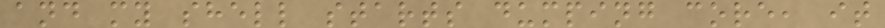and my shell starts dumping core, it
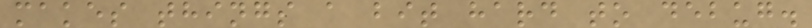makes things a bit hard to debug.
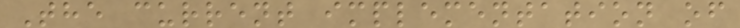The current implementation of
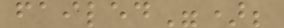failed");
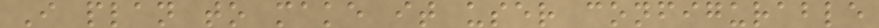I plan to make it user configurable
